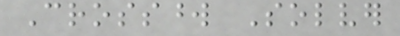Crossword Solver
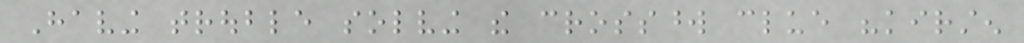Having trouble solving the crossword clue "kirsten
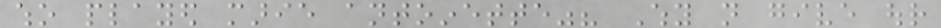who played marie antoinette"? Why not give our
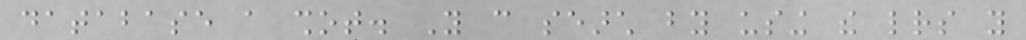database a shot. You can search by using the letters you
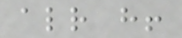already have!
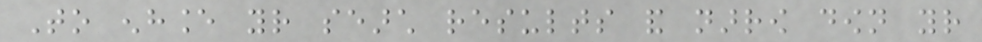To enhance your search results and narrow down your
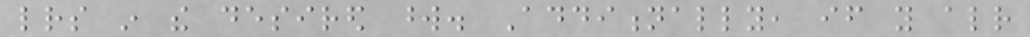letters in the desired word. Additionally, if you already
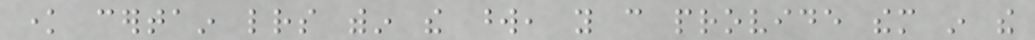know certain letters within the word, you can provide them in the
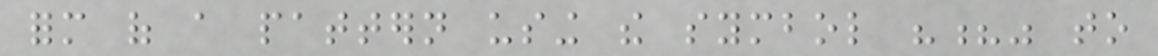form of a pattern using the symbol "?" to
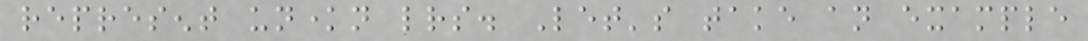represent unknown letters. Let's take an example
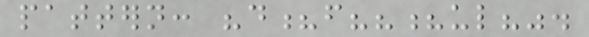pattern: "d?f???ul?".
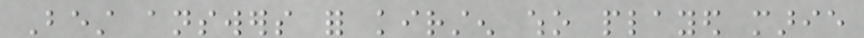Best answers for kirsten who played marie
